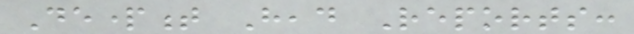Department Head Reports:
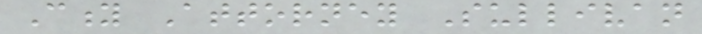City Attorney Sullivan
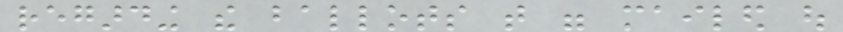regarding the ballots that were mailed out
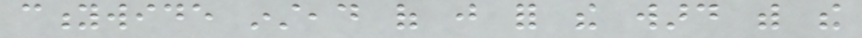citywide instead of just for the ward with the
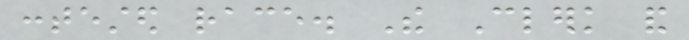contested race. The Clerk and
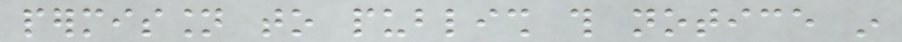permission to publish this notice in
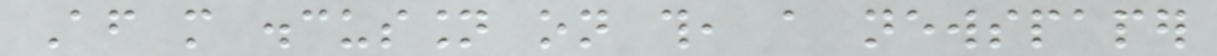After more discussion on this, a newspaper
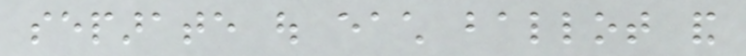separate out each ballot and
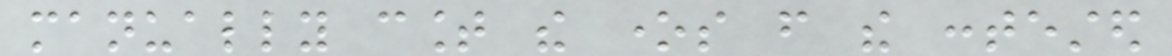manually count the ones from the contested
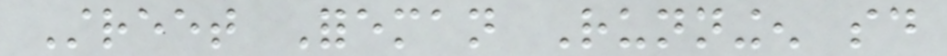Street Foreman Runningen said
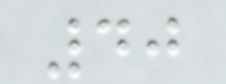40
